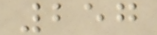257
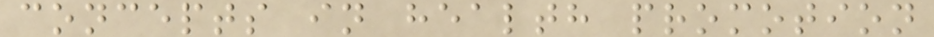concepts in health promotion
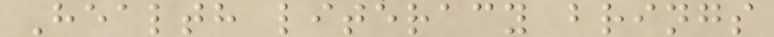Health literacy brings
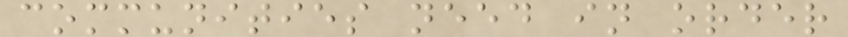communities need in order
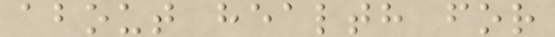about health for
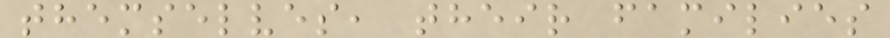themselves, their families
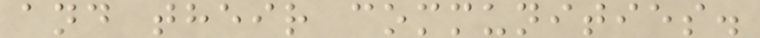and their communities.
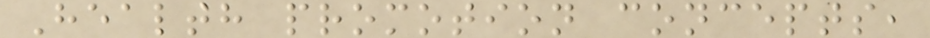Health promotion concepts,
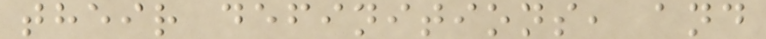their definitions, and
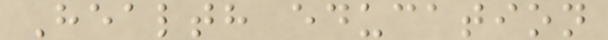Health education
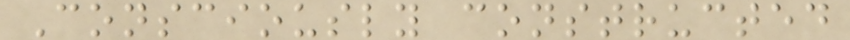Consciously constructed
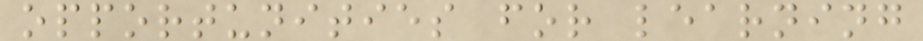opportunities for learning
